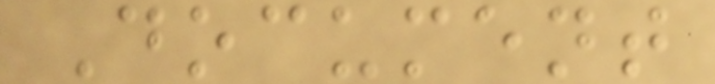Document
